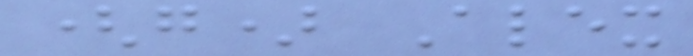(g) Alex
